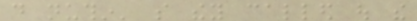do nuthin' so they called out the
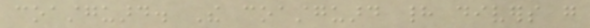coastguard. The coastguard had divers go
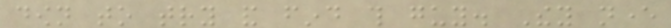down to try and find this guy. They never
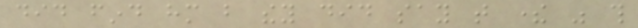did find him but they did say that there was this
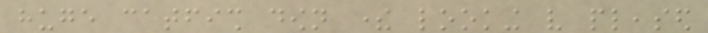huge catfish down there looking very pleased
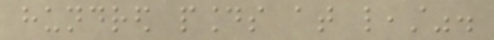hundred pounds at least".
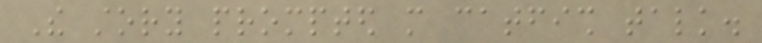The story prompted more catfish talk.
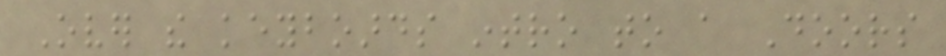Over the keyboards intro to a Doors
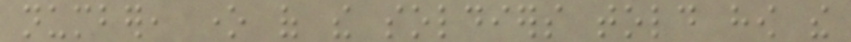number, one of the soldiers told how the
